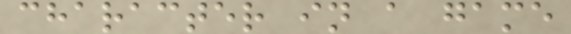character in a game
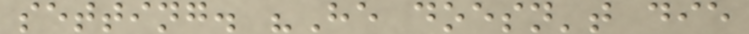setting. "He doesn't die
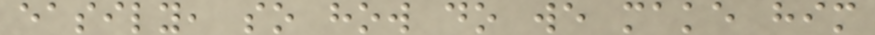easily, so how do we make him
